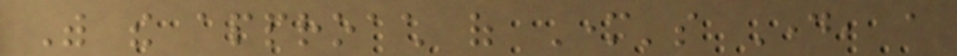With the approach of Mother's Day, a
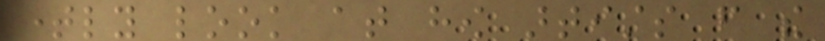timely look at how artists from the
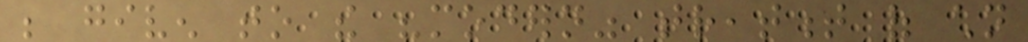be given to the "modern" treatment of children
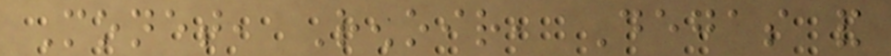Monet, Renoir, Degas and
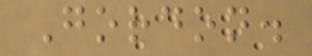Gordon.
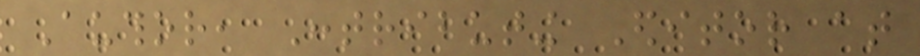Author, Contributing Editor at
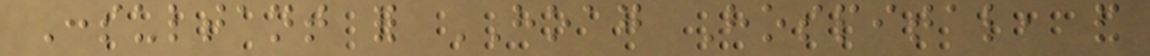Consultant for HOAG Hospital, and
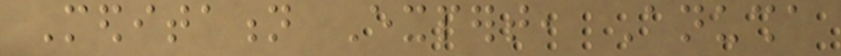Meditation Expert, Anusha
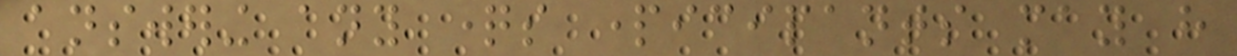answering any questions participants may have
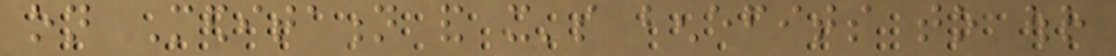on Meditation and it's benefits to our
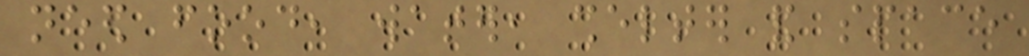need food, water, shelter and space
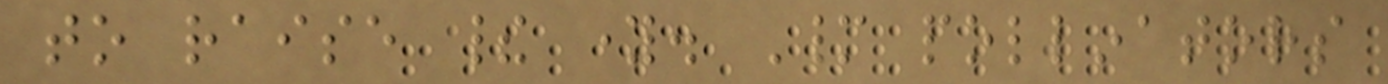to raise their young. Many pollinators
